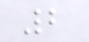2
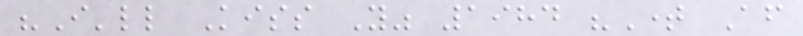"I'll Kiss You" 1984 "Time After
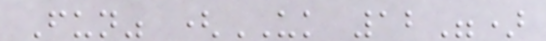Fun" (UK 12")
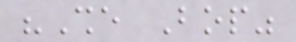"She Bop"
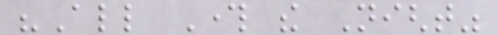"All Through the Night"
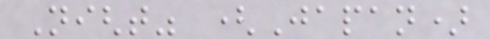Night" (Japan)
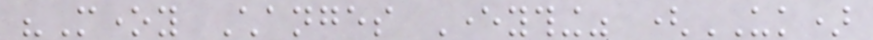"Money Changes Everything" (UK)
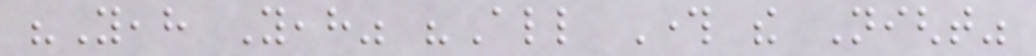"Yeah Yeah" "All Through the Night"
